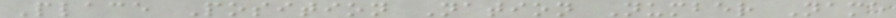Place Position Nation Number Name
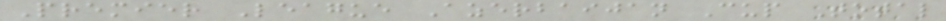Premier League Azerbaijan Cup Total
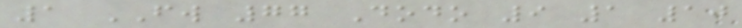1 FW 77 Dodo 9 1 10
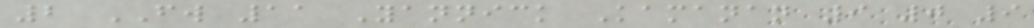2 FW 11 Yannick Kamanan 9 0 9
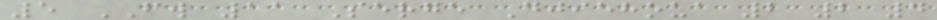5 FW 11 Serge Djiehoua 2 2 4
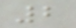2
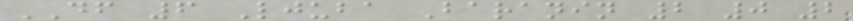DF 6 Ljuba Baranin 2 0 2
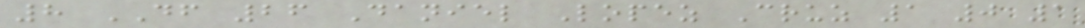8 DF 26 Daniel Lopez Cruz 1 0 1
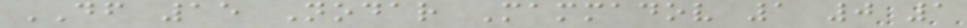DF 15 Nodar Mammadov 1 0 1
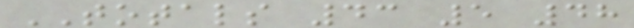TOTALS 43 5 48
